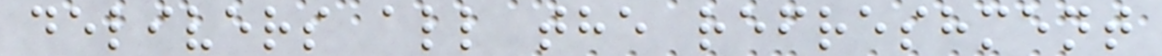delivers all the refreshment
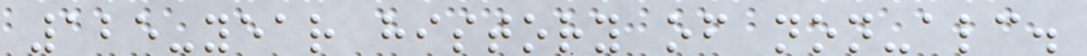125-year history of non-alc.
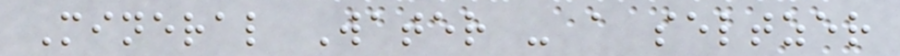Mineral Water - a seltzer
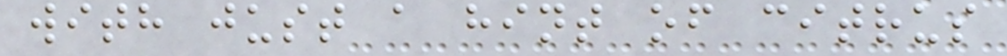with just a hint of citrus
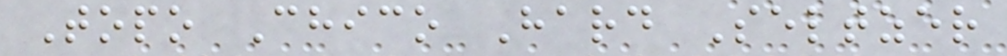Topo Chico Hard Seltzer
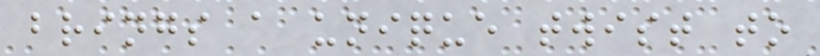brings a unique twist to
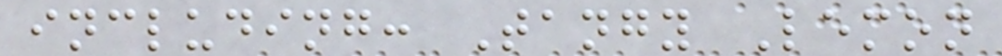including: Tangy Lemon
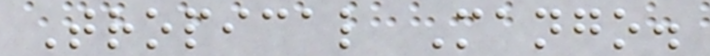Tropical Mango.
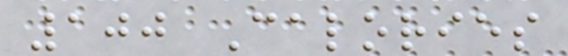100 Calories
